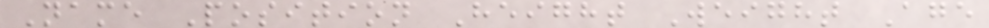Name Position Height Weight Age
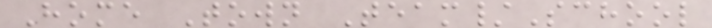Home Town Team/School
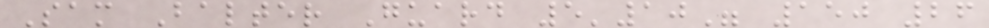Sam Balter Guard 5'10" 150 26
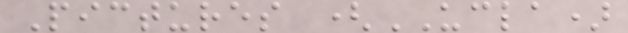Pictures (UCLA)
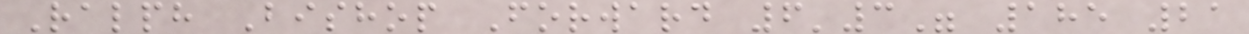Ralph Bishop Forward 6'3" 185 21
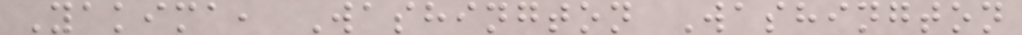Yakima, Washington Washington
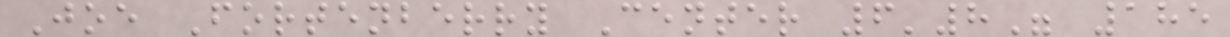Joe Fortenberry Center 6'8" 185
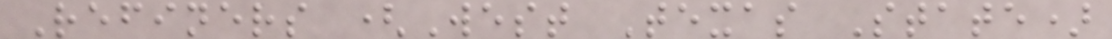Refiners (West Texas State)
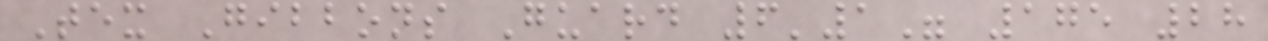Tex Gibbons Guard 6'1" 175 28
